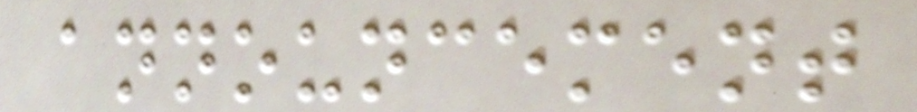announcement
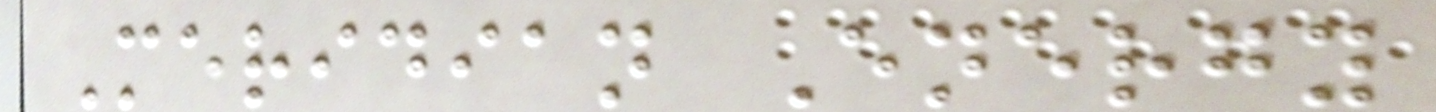Meridian Energy
